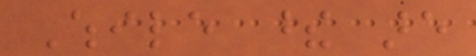While these are
